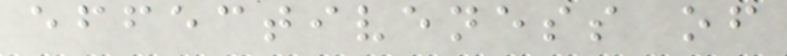effectiveness of
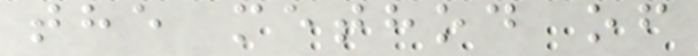the method of
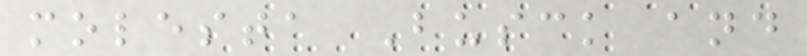molesta Busck and
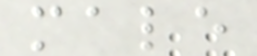male
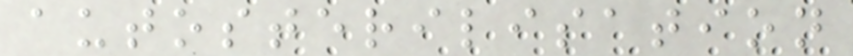autosterilisation
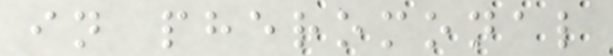in pheromonal
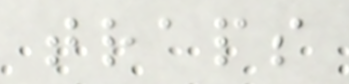traps
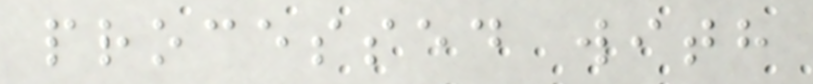processed with
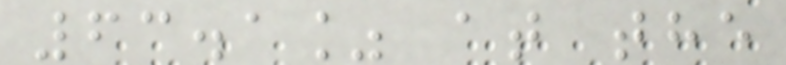63.1% at the
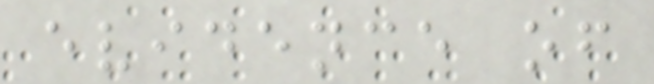evidence of
